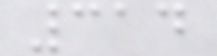314
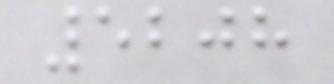5208
